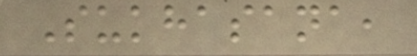Sukhasana,
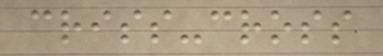criss-cross
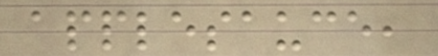applesauce,
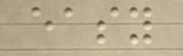easy
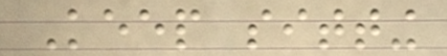Keep sitting
